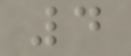4
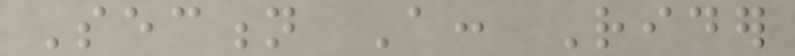Section A: Rider
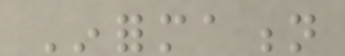Information
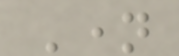Name
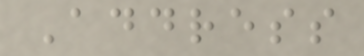Address
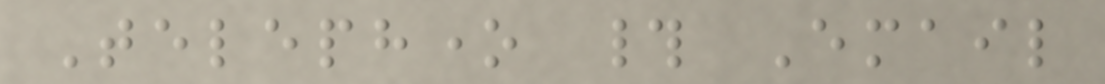Telephone # Email
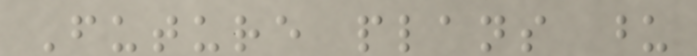Future plans upon
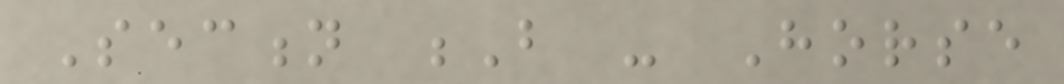Section B - Horse
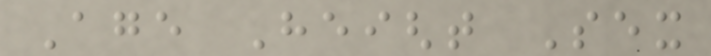Age Height Sex
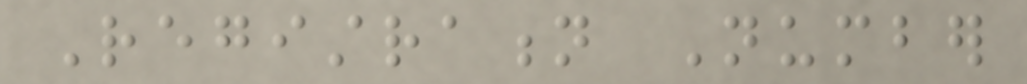Registration Number
